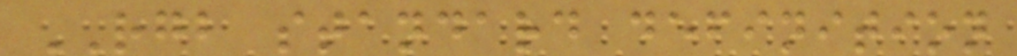RGB standard definition
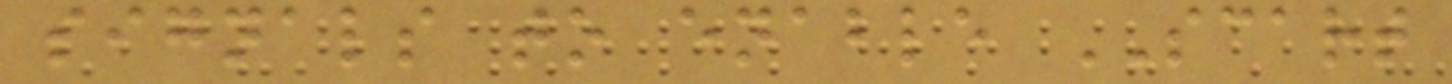signals to enable SCART
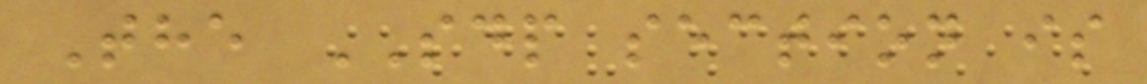The SDP section is
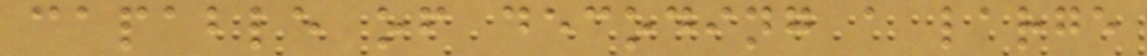capable of decoding a large
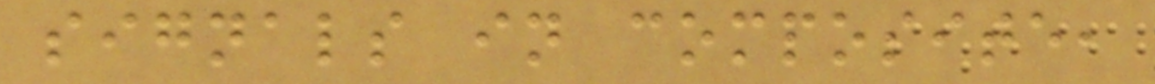signals in composite,
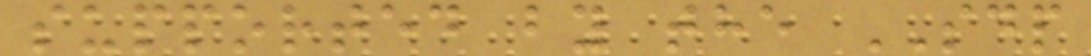supported by the SDP
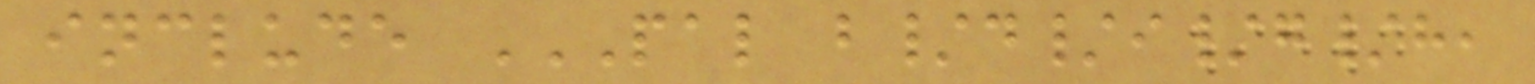include PAL B/D/I/G/H,
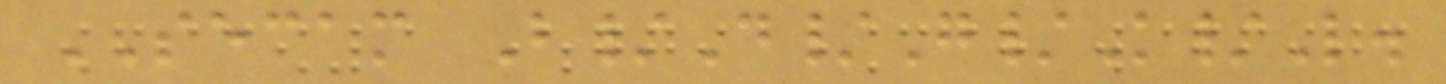SECAM B/D/G/K/L.
